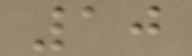10
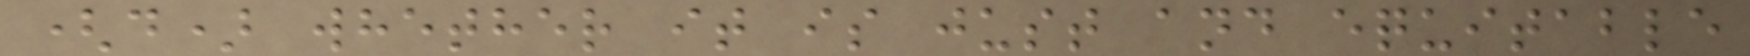(d) whether it is just and equitable
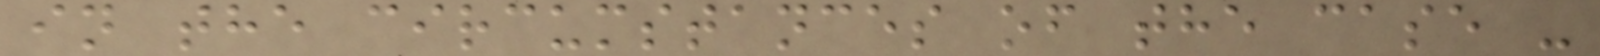in the circumstances of the case -
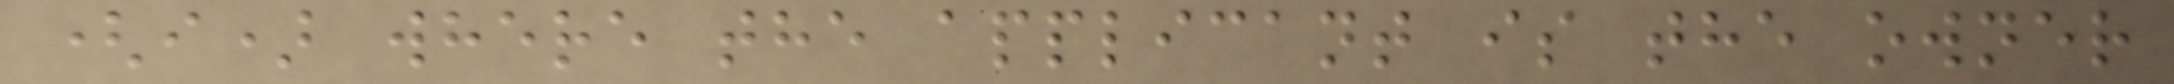(i) where the applicant is the owner
